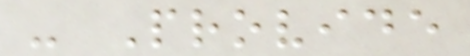- Provide
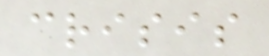crisis
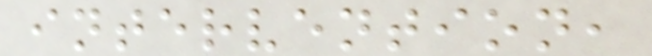intervention,
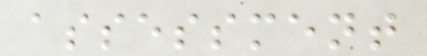assessment
